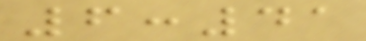6:41
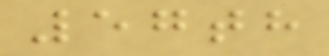57th
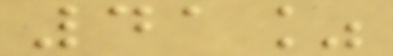41%
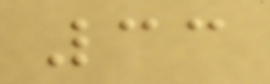33
